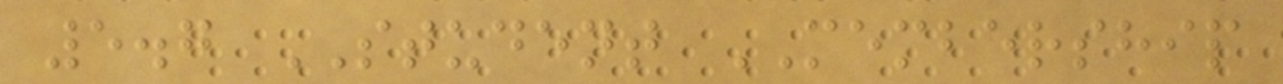5.7 STUDENT MEMBERSHIP
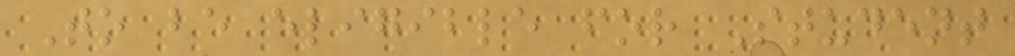To be eligible for Student
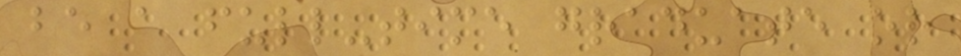be a full-time graduate or
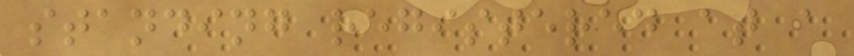standing registered at a
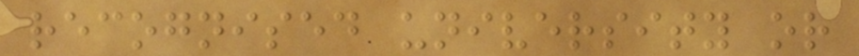recognised university or
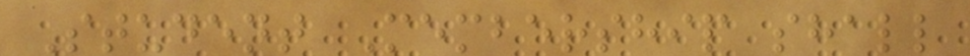Student Membership shall
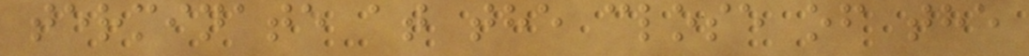terminate at the close of the
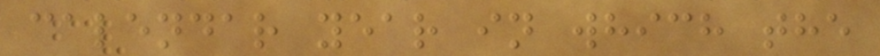calendar year in which the
